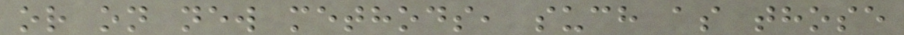or on new methods, such as those
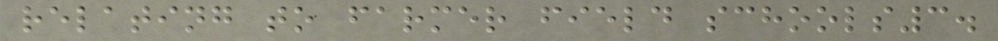relating to farmer field schools3.
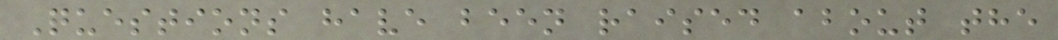Questions have been raised about the
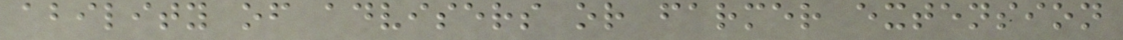ability of advisers or farmer extension
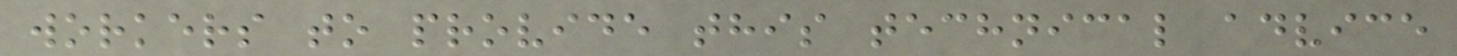workers to provide this technical advice
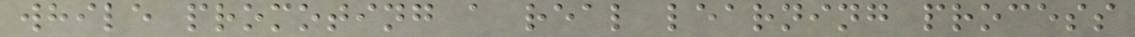while promoting a real learning process
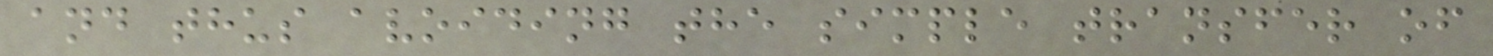and thus avoiding the simple transfer of
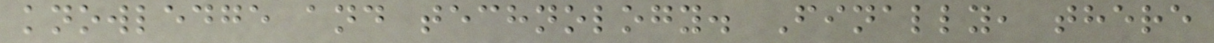knowledge and technology. Finally, there
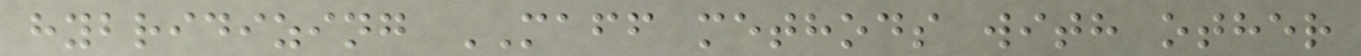hybridizing MAFF methods with other
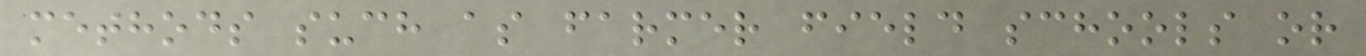methods such as farmer field schools or
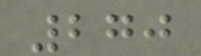270
